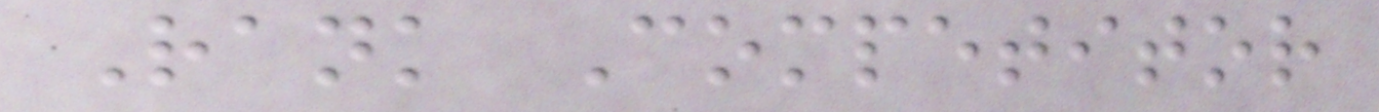Rank Competitor
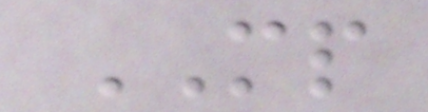MP
